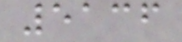5136
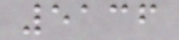5136
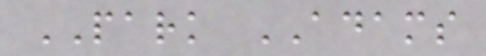PARK ADAMS
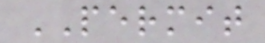PERMIT
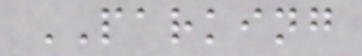PARKING
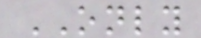ONLY
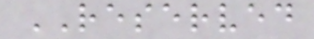RESERVED
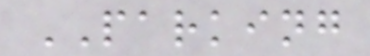PARKING
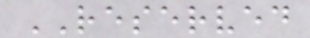RESERVED
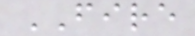FIRE
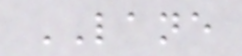LANE
